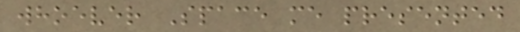whoever Space me presented
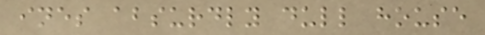ines absurdly dull house
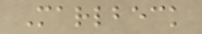Marlbeck
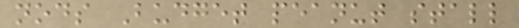nods Budget peanut stall
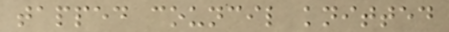tapped council knitted
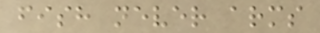fish never arms
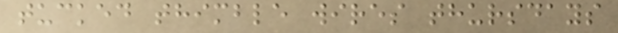tucked thimble wires thursdays
